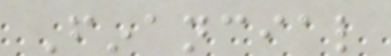Financial
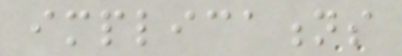implications
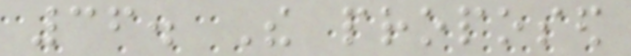36. The proposed
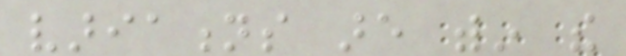variations are within the
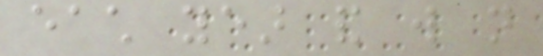each year and will not
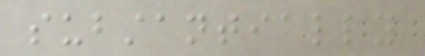substantially
